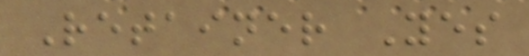Retainer Yes
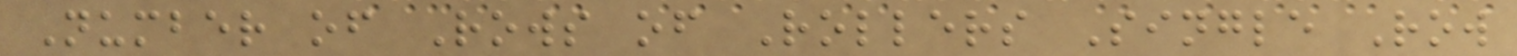Number of Rows of Rollers Single Row
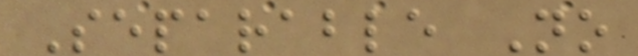Separable No
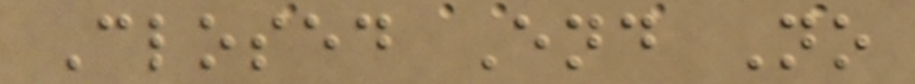Closed End No
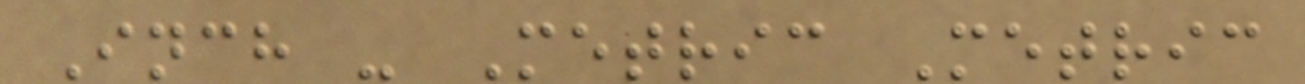Inch - Metric Metric
